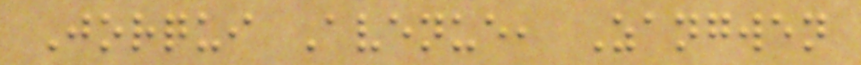Jorqui Avenue, Zangwen
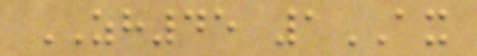ZH45 1AX
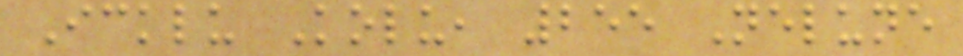Icklu Kolu, 255 Nelune
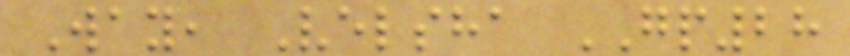Way, Velsha GP28
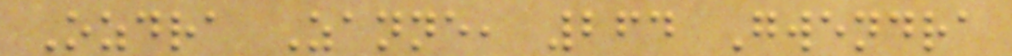Ozdra Zanne, 264 Gwendra
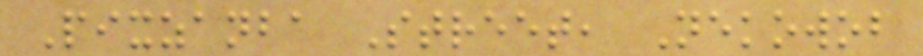Pixzanba Street, Nekowob
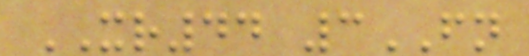XR44 3FN
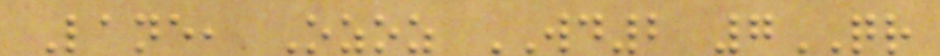Lane, Ozoz WD2 7QR
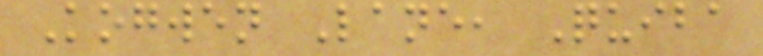Kogwen Lane, Quiba
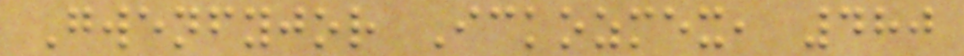Gwenfyjor Ickozmex, 480
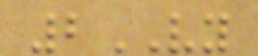2VY
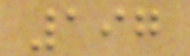197
